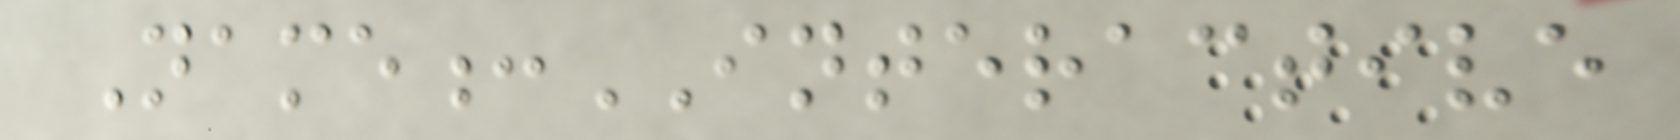Name:INTERACTIVE
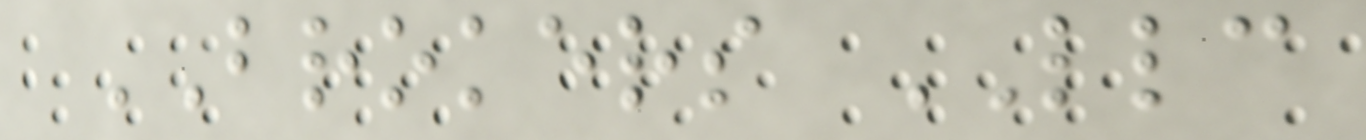BROKERS LLC
